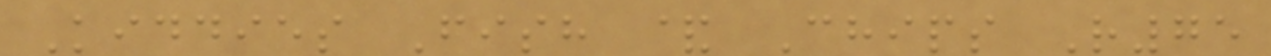Kiddies Fish & Chips R75
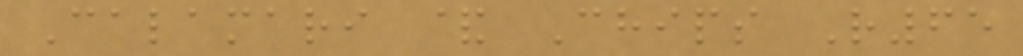Calamari & Chips R65
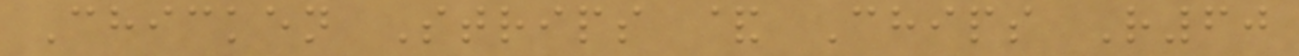Chicken Strips & Chips R60
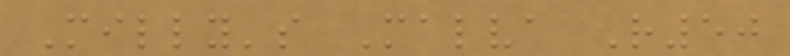Milly's Malva R50
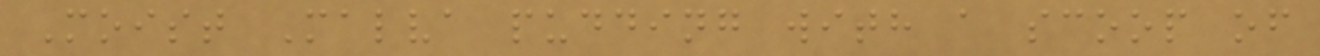Moist Malva pudding with a scoop of
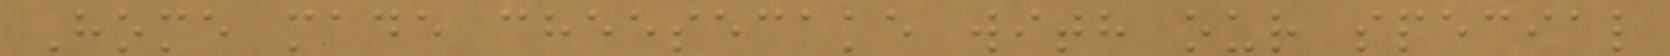Home made cheesecake with our special
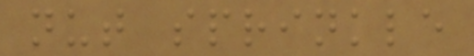nut sprinkle
